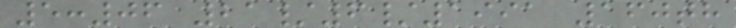5:06 21/6/1991 160th
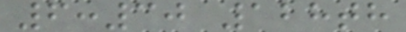6:30 128th
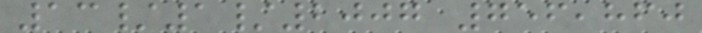13/1/2007 756,860
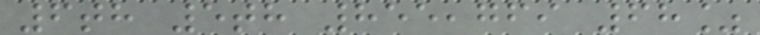6th 5th 855,769 68%
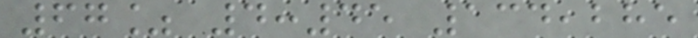67% 4:45 134,285
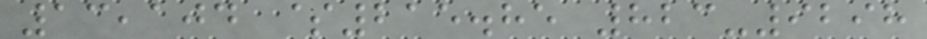13,104 $215.85 823-9298
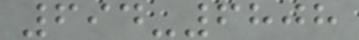694-6808
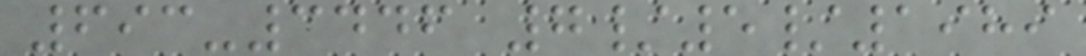693-3446 7/5/1989
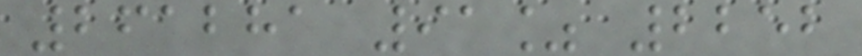261281 91% 2252
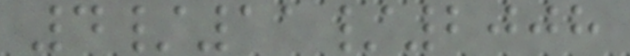4/11/2008
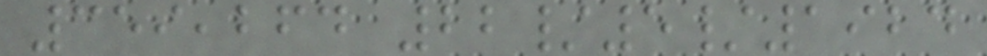359,264 22/5/1924
